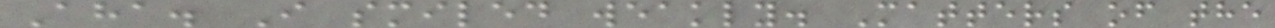Aha. I smiled weakly. Matters of the
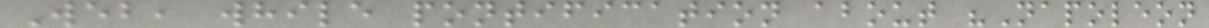Web, while pontification about "Napoleon
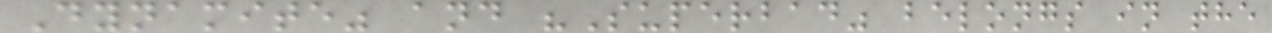Dynamite" and "Superbad" belongs in the
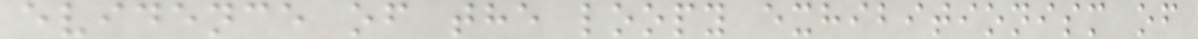evidence of the loopy exhibitionism of
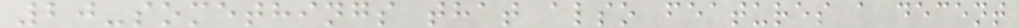20-somethings that also features a decent
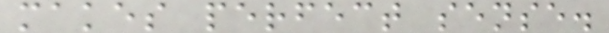makes perfect sense.
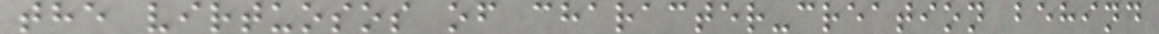the virtuosos of character-creation behind
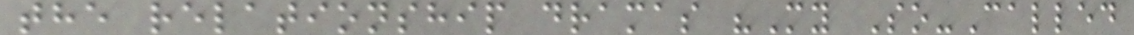the relationship dramas "My So-Called
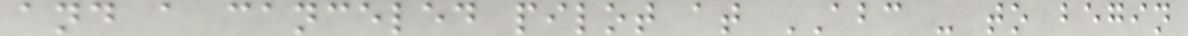and a canceled pilot at ABC - to begin
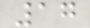17
